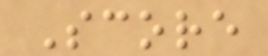Score
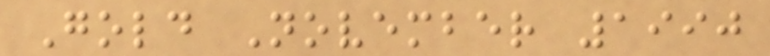Gold November 1990
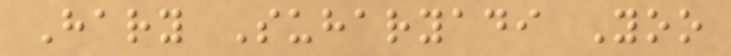Hary Suharyadi Yoo
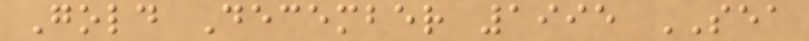Gold December 1995 SEA
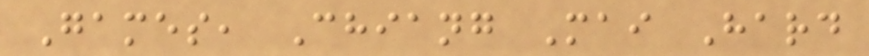Games, Chiang Mai Hard
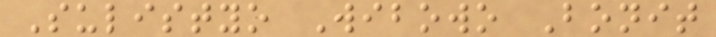Sulistyo Wibowo Bonit
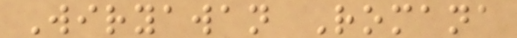Wiryawan Romana
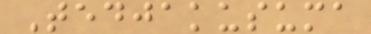Tedjakusuma
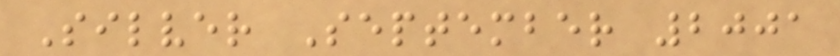Silver September 2001
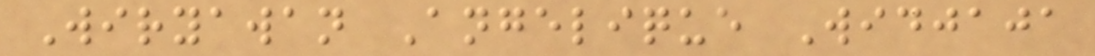Wiryawan Angelique Widjaja
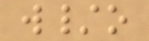w/o
